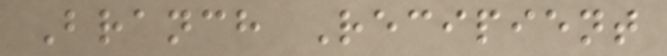Branch Recipient
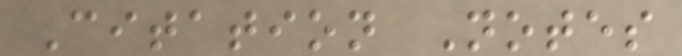Citation Notes
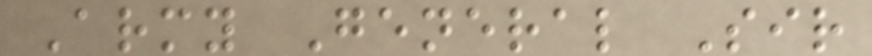Army General Sir
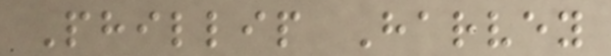Phillip Harvey
